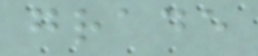grade
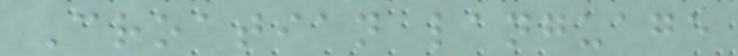Croatian language
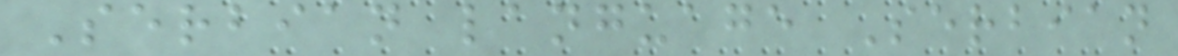Serbian language Serbian
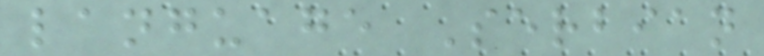language Serbian
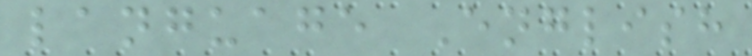language English
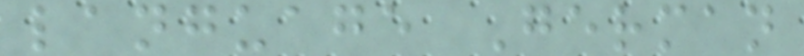language German
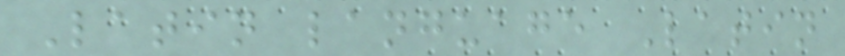Latin language Latin
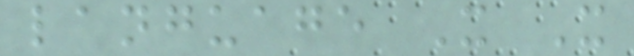language X X
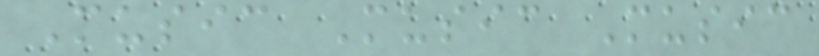Music Music Music
